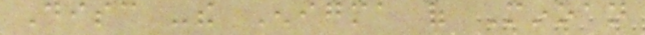Disc -the Enigma of Minoan
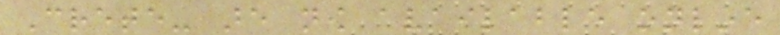Crete- are now available online
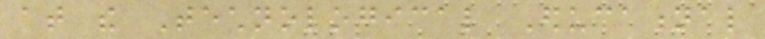at the Technological Educational
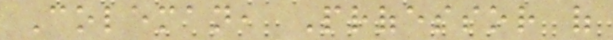Coleman, Professor of
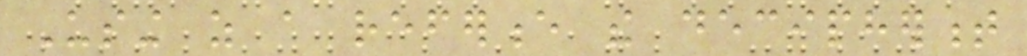Using as a reference the decipherment
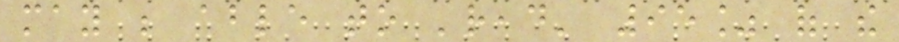may be able to 'read' 95% of the
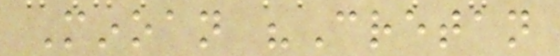Minoan "Cretan
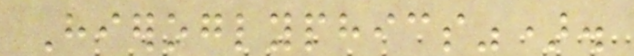Hieroglyphics").
